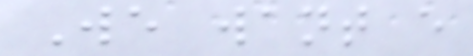We want every
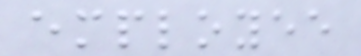employee
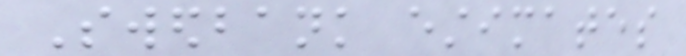Swedbank estimates
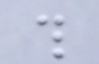this
